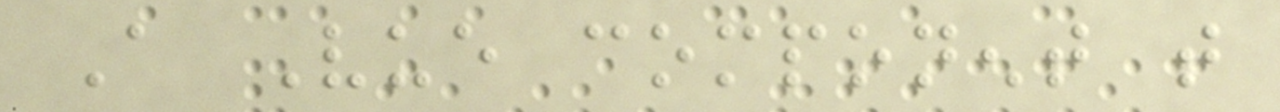A Vue component that
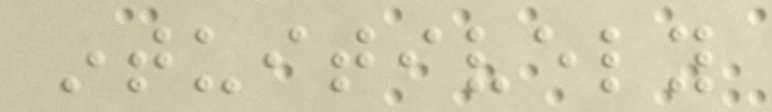intuitively
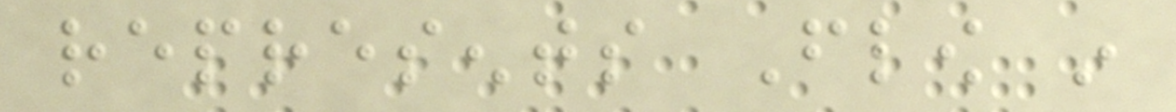represents Flow in
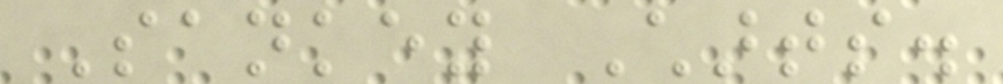Sankey Charts.
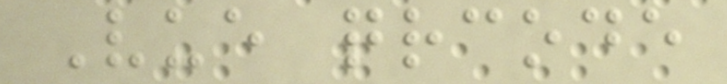Vue qrcode
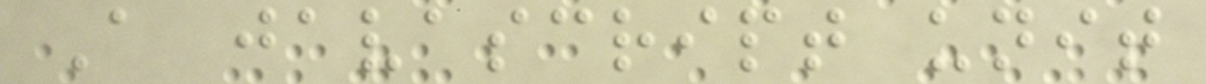A javascript unit
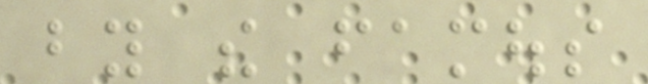by the famous
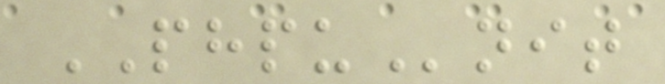PHPUnit
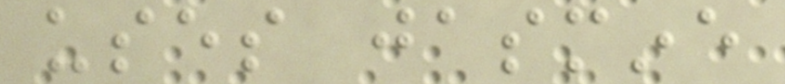uses jasmine
